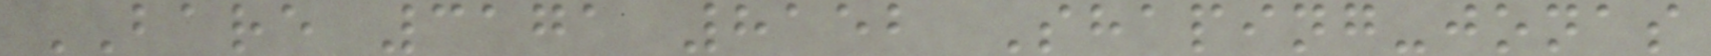BARE 3171 8152 Shaping-jonas
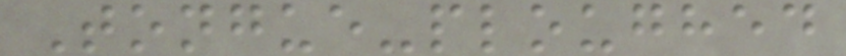Tongue-ploughed
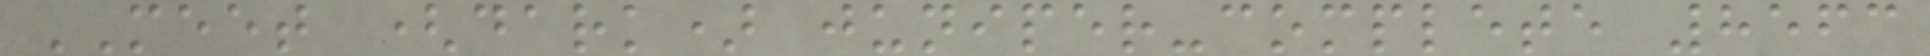MEET (dark) juniper-complete 8563
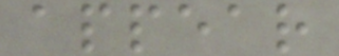appear
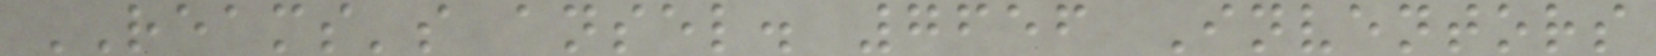REAMS's ansel. 7656 Inventors
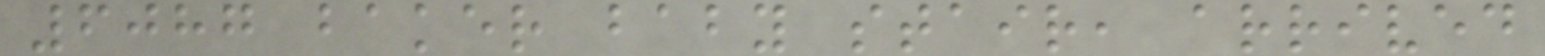6087 baker baby stair, arrived
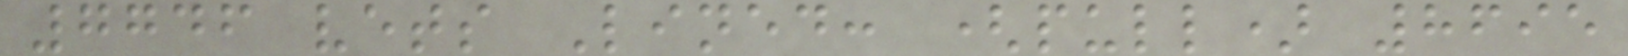7746 vets Lined: (pull) 8695
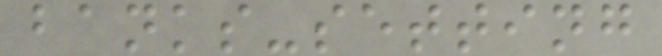banks-setting
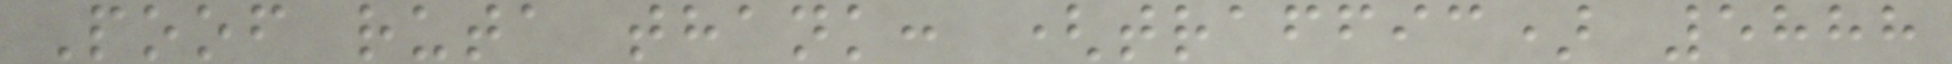Poof ruta thank: (traffic) 5888
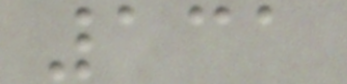131
